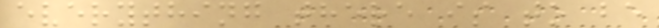everything there is to be
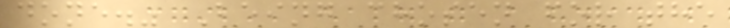done." Being chosen for the
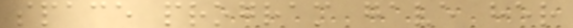space program gave her
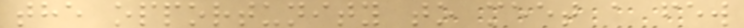the opportunity to meet a few
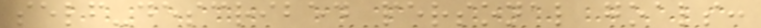self-described personal goals:
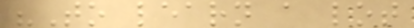"To learn a lot
